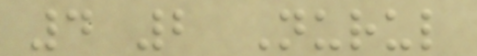4 2 Nurul
